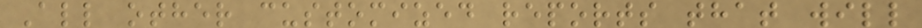All other customized reports that will
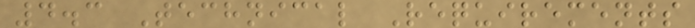4.3 Technical Requirements
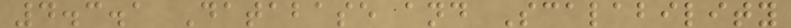4.3.1 Database and Scalability
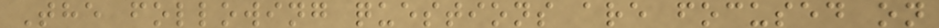The following questions are focused on
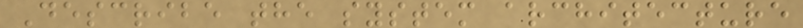Describe the system architecture
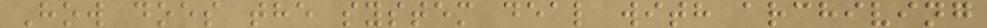How does the system deal with archiving
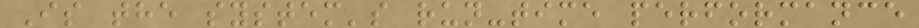Is the system's run-time performance
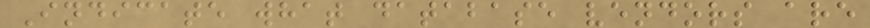Indicate what database vendors are
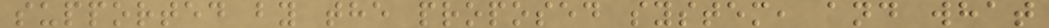supported by the proposed system, and what
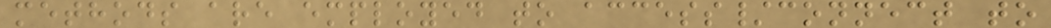methods are employed to access/connect to
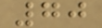70
